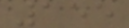155
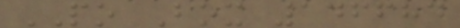PO Box 146684
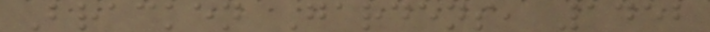Bracken Gardens, 1452
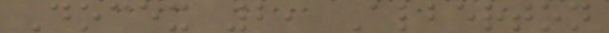Docex 2, Alberton
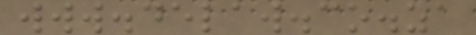www.delaw.co.za
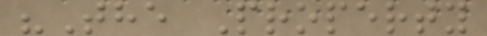"The Property
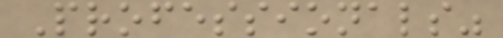Professionals"
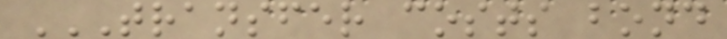TRANSFER COSTS BOND
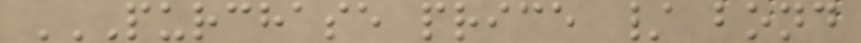PURCHASE PRICE / BOND
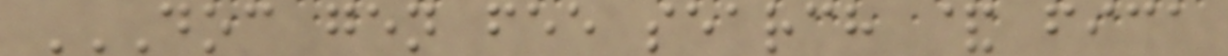DOC GEN FEE SEARCH & FICA
